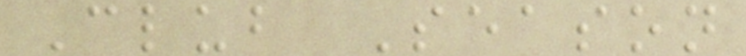Club Season
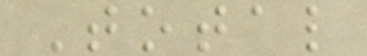Total
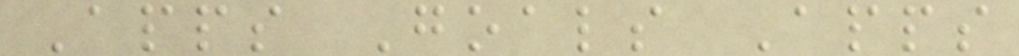Apps Goals Apps
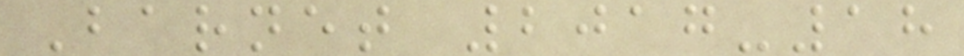Barnet 2017-18
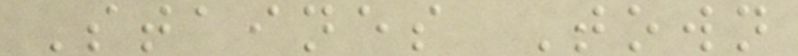Staines Town
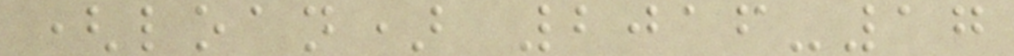(loan) 2016-17
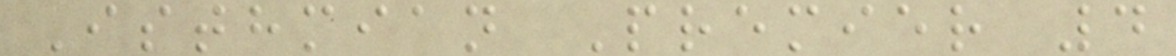Isthmian Premier 4
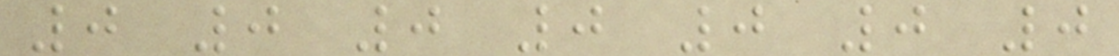0 0 0 0 0 0 0
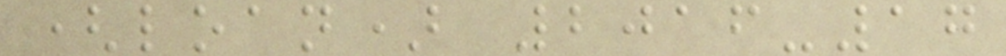(loan) 2016-17
